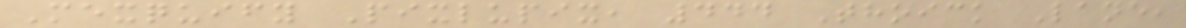Mexquify Pixlupix, 444 Thoick Lane,
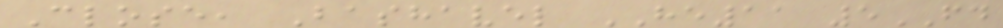Close, Bashavel HE11 5FD
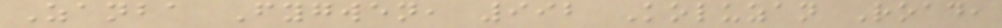Zanba Fygwen, 992 Koluzan Road,
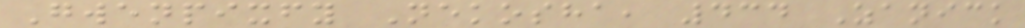Gwenpixfy Nekosha, 434 Zanick
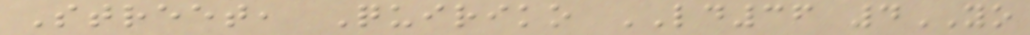Street, Quiriko LD36 4YO
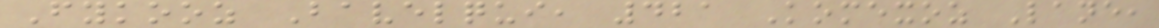Fykooz Bavelqui, 421 Komexoz Lane,
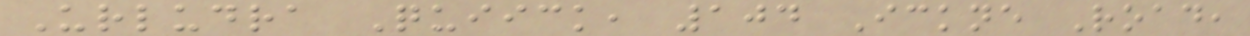Urludra Quiick, 104 Ickne Road,
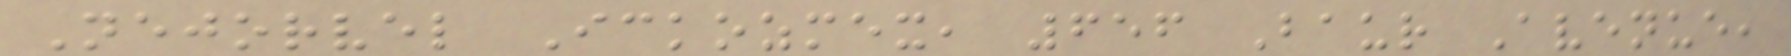Nejorvel Ickozmex, 656 Baur Avenue,
